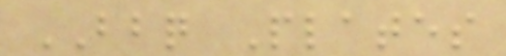BBQ Plates
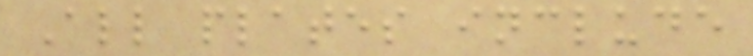All plates include
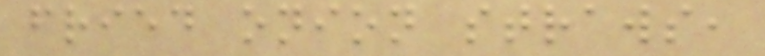fried onion straws,
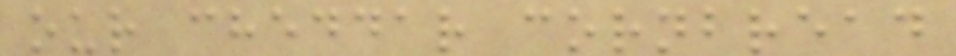our cheddar cornbread
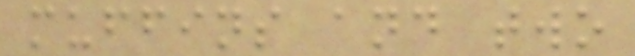muffins and two
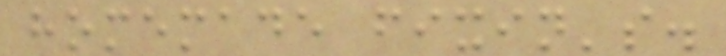homemade fixin's.
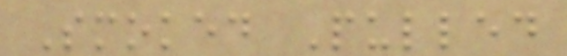Smoked Pulled
